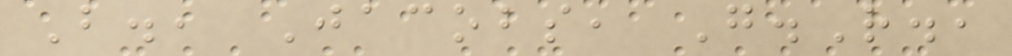B., Jacobs, G.R.,
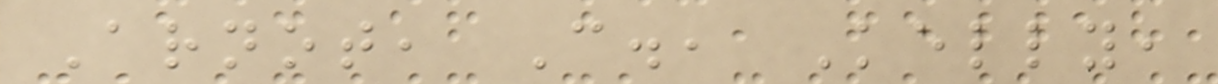Arnot, C., Kelly,
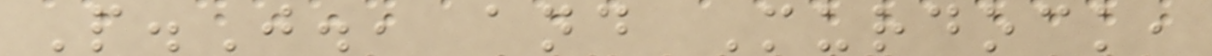P.J., and Murdock,
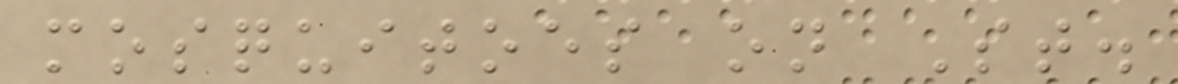mosquitoes on St.
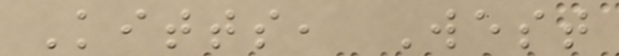Kitts, West
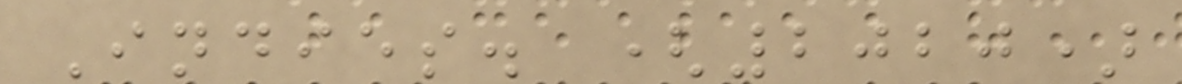Indies. (2020)
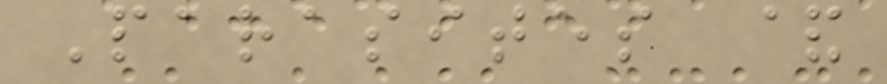Parasites &
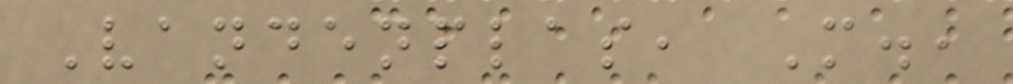Vandenplas, M.,
